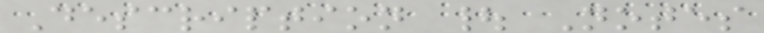Description | Notes
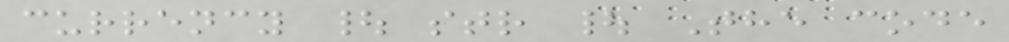currency | str | The code
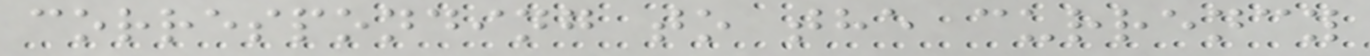corresponding to the currency
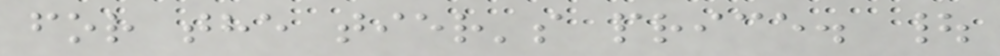for the tier's price. |
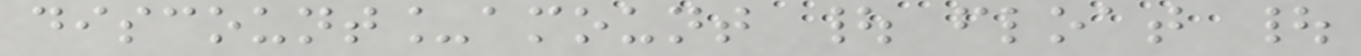discount_amount | float |
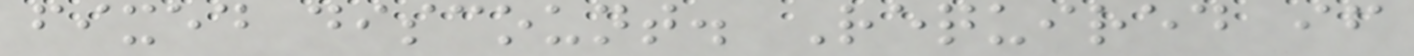fixed discount. Required if
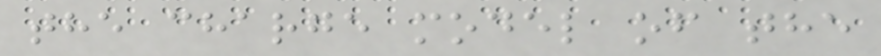the charge model of the
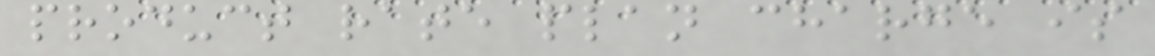product rate plan charge is
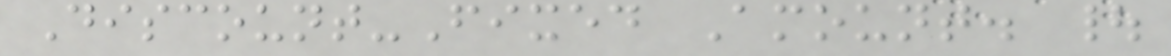Discount-Fixed Amount. |
